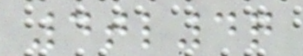4tl4q
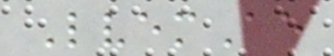LvemAe
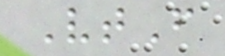VtF
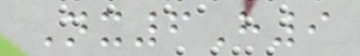Nx6H9
